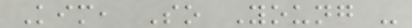Kim, So Young -
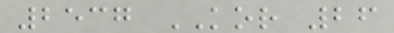2537 KOR 26
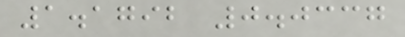1.1792 0.0337
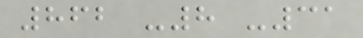862 -8 -31
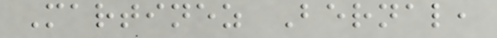Martinez Bernal,
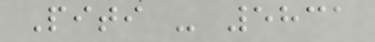Piti - 5831
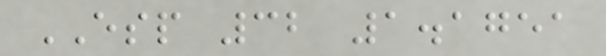ESP 32 1.1751
